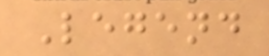Legend
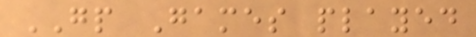GP Games played
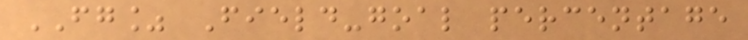FG% Field-goal percentage
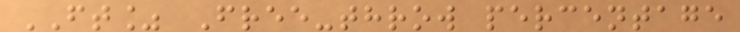FT% Free-throw percentage
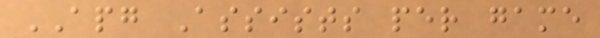APG Assists per game
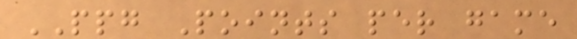PPG Points per game
